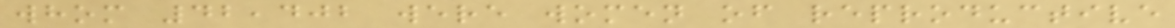whom 42,402 were women of reproductive
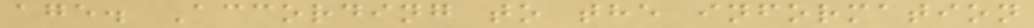age. According to the information
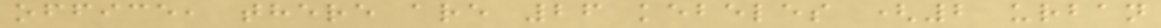office, there are 26 kebeles (2 urban
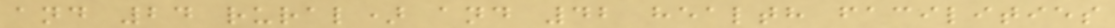and 24 rural) and 42 health facilities
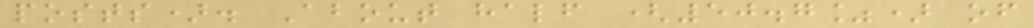posts). About half (50.7%) of
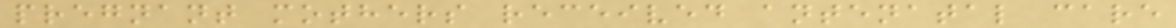pregnant mothers received antenatal care
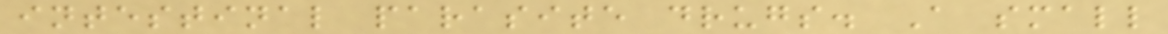intestinal parasite drugs. A small
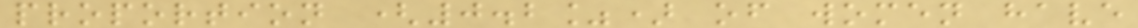proportion (0.2%) of women have
